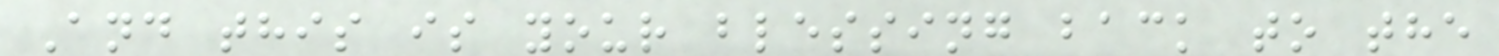And this is your blessing back to the
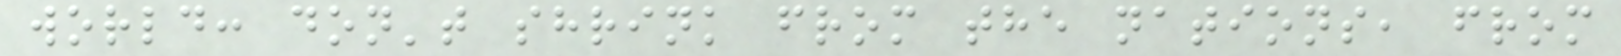world: don't shrink from the nations, from
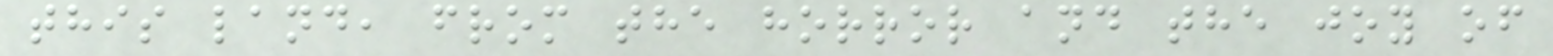this land, from the horror and the joy of
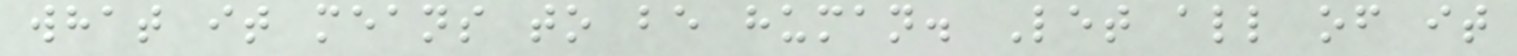what it means to be human. Let all of it
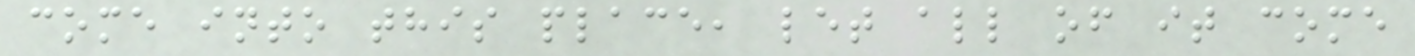come into this place, let all of it come
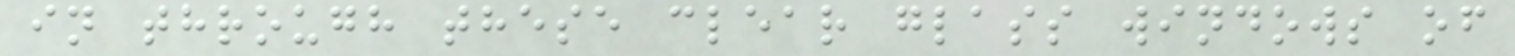in through these clear glass windows of
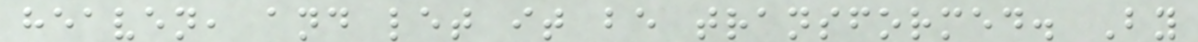heaven, and let it be transformed. By
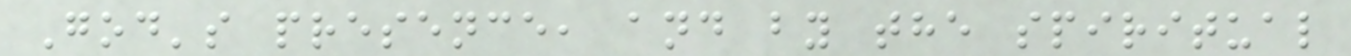God's presence, and by the spiritual
